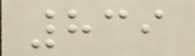839
